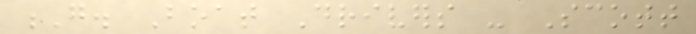G. Boat Drivers - Scott
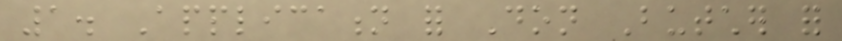1. Application for Don Butcher for
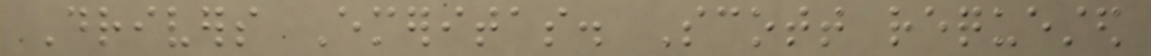Drivers Emeritas. Scott requested
